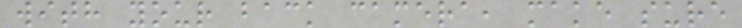with your back camera, make sure
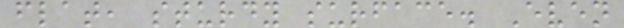flat, sturdy surface. Even
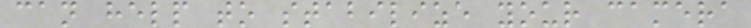can help to stabilize your camera
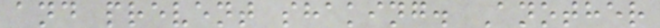and prevent shaking. Another
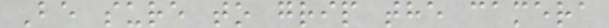Be sure to grip the camera
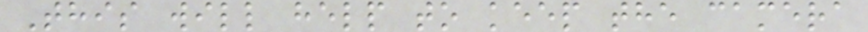This will help to keep the camera
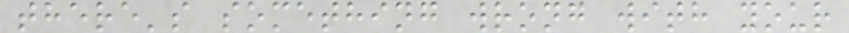there's something wrong with your
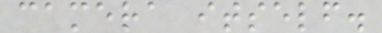camera itself.
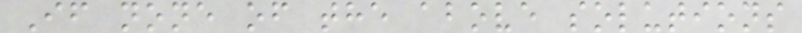If none of the above solutions
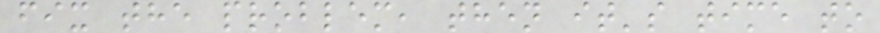fix the problem, then it's time to
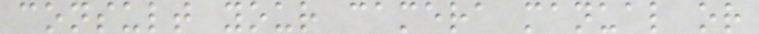consult your camera manual or
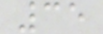35
